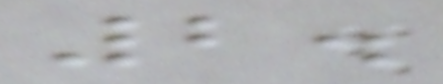2.
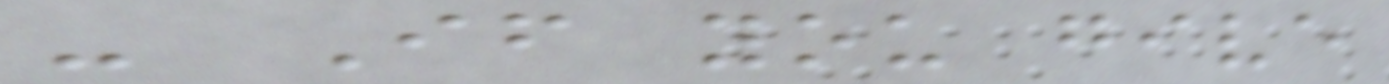- If you give
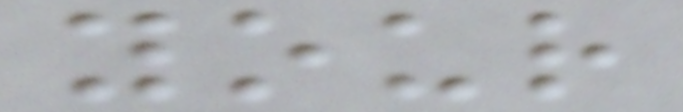your
